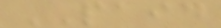PAID
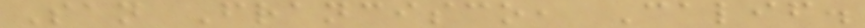San Francisco, Calif.
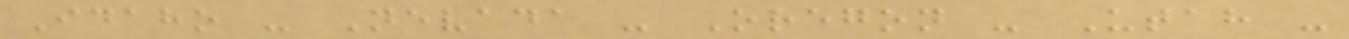Idaho - Nevada - Oregon - Utah -
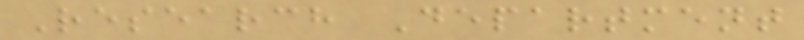Research Department
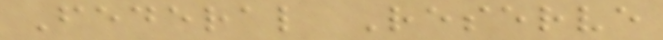Federal Reserve
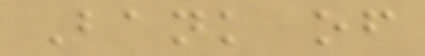Bank of
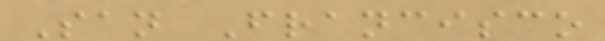San Francisco
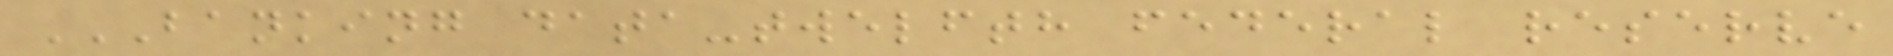BANKING DATA-TWELFTH FEDERAL RESERVE
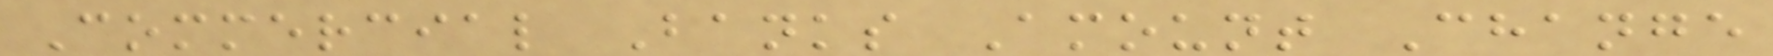Commercial Banks Amount Change
